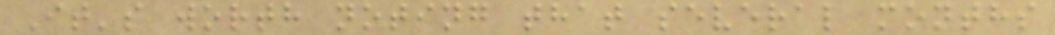It's worth noting that several months
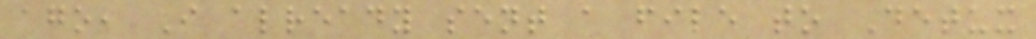ago, I already sent a file to Detux
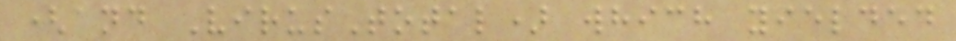(and VirusTotal) which yielded
